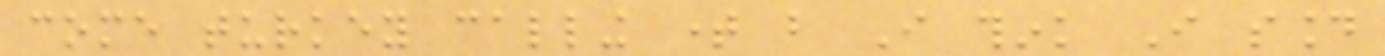come turkey calling time but I think I sound
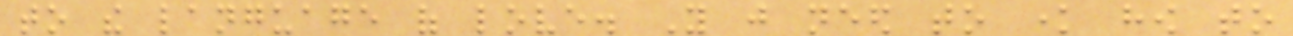to the language of love. You just need to know how to
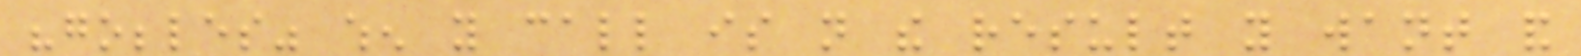"gobbles" when you call is not the result you want and
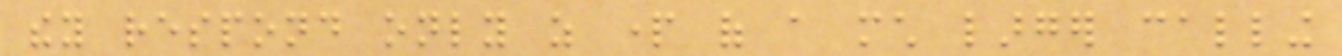they respond only as part of a much larger calling
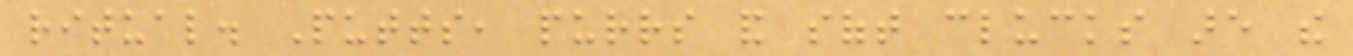ritual. Putts, purrs and soft clucks are the
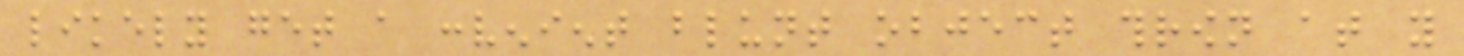likely get a convenient blunt object thrown at you
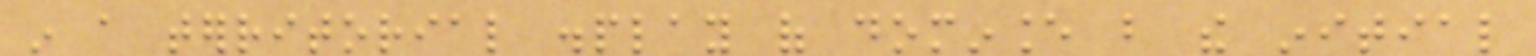in a territorial display of dominance but the initial
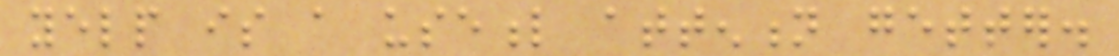yelp is a useful attention getter.
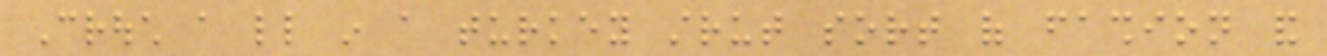Crouch a little in a turkey strut sort of fashion and
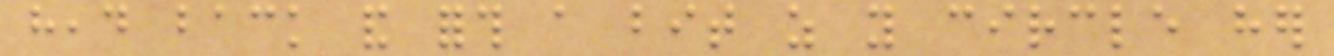head back and forth a bit as you circle her
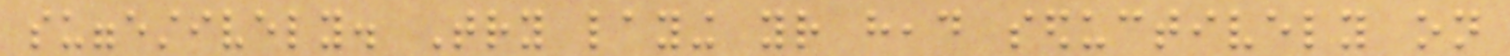suggestively. Try laying your head seductively on
